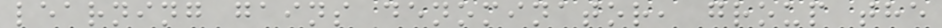learning gains denominator, group the
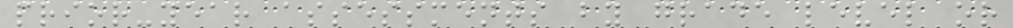prior-year assessments by grade level or
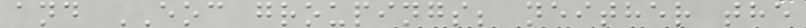and EOC groupings; neither the
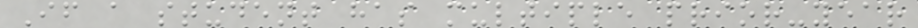If a student has multiple prior-year
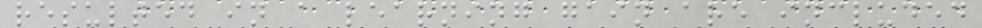resulted in a learning gain are included
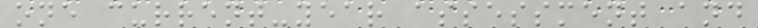one current-year assessment and
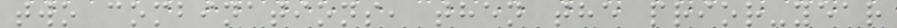two combinations, then the prior-year
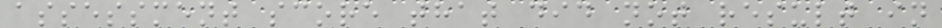assessment score that did not result in
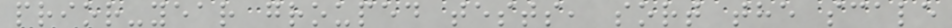prior-year grouped tests, sort the scale
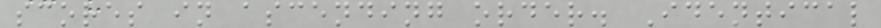scores in ascending order. Identical
